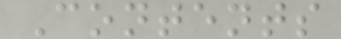Contents
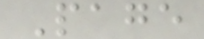Page
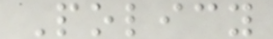Policy
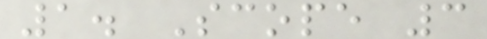1. Scope 3
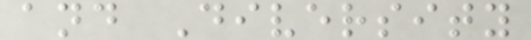and Diversity
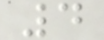4
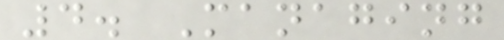4. Managing
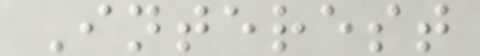Interest
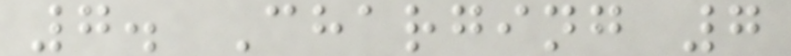7. Charging 7
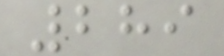289
